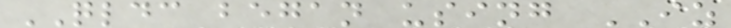QLDC began using IZ
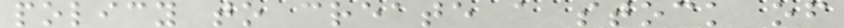policy to create a stock of
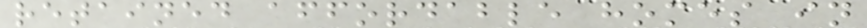retained affordable homes in
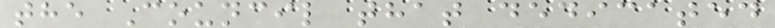the Council that dedicated
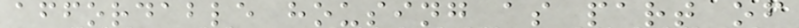affordable housing as part of
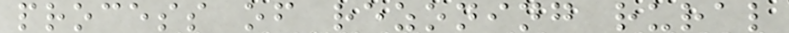process of rezoning rural
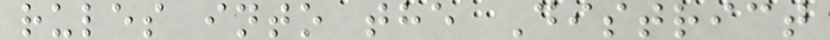rules into the District
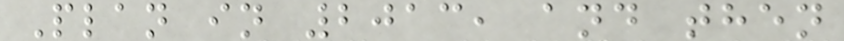Plan in 2013, and then
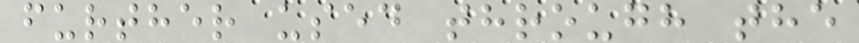further used through the
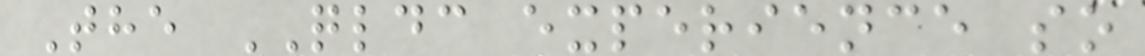The QLDC experience so
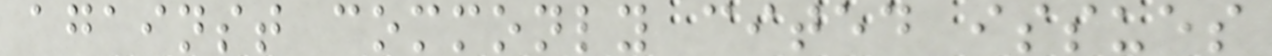against commonly cited issues
